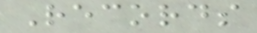Records
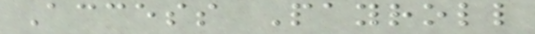Access Payroll
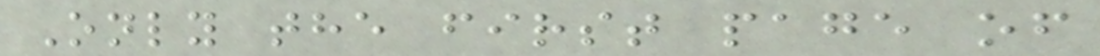Only the first page of
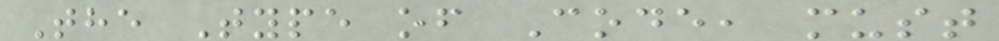The Type of Code, must
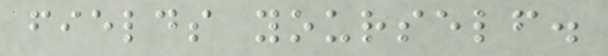fields yourself.
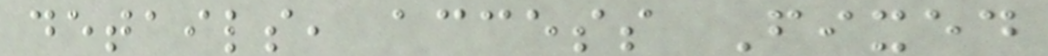details, access Fixed
